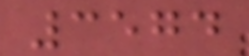3574
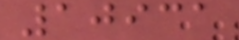10931
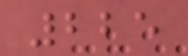225
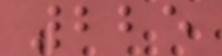225
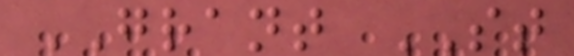GRANT ST
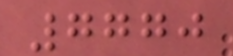7770
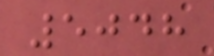5048
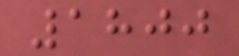1800
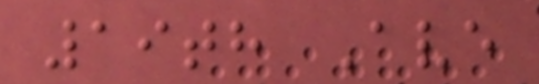19th Ave
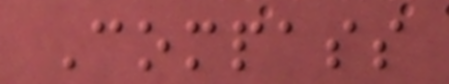Compass
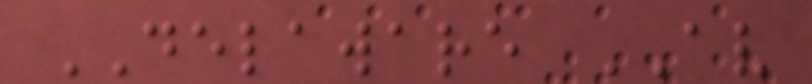DELAWARE AV
